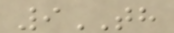9TH
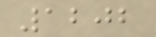1202
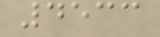4533
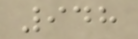948
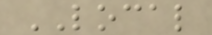LOCAL
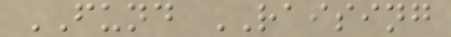FUND RAISING
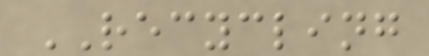RECYCLING
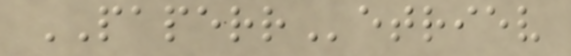PAPERRetriev
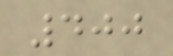400
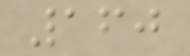160
